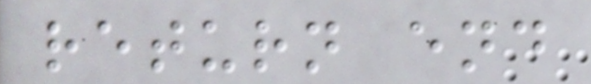return end
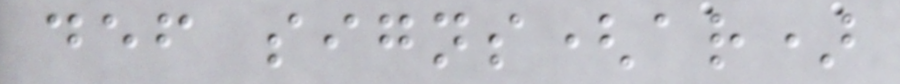def signs(ar)
